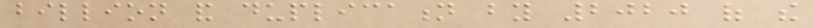billion and duplication by 2020 of the
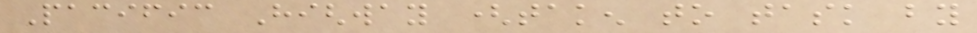Pacific Highway (taken to task by
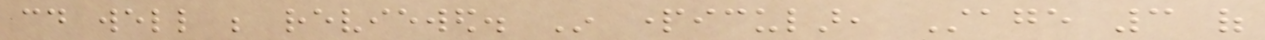could well be reviewed. In particular, Stage 3 of
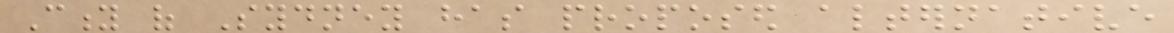City of Sydney has proposed alternative
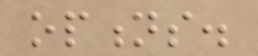options.
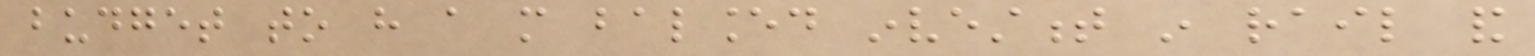budget to have a more balanced investment in rail and
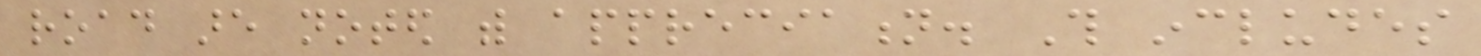road are noted with appreciation. This includes
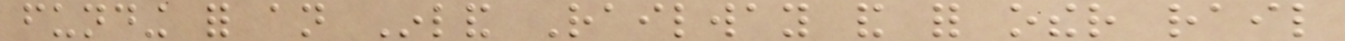funding for an Inland Railway and for other rail
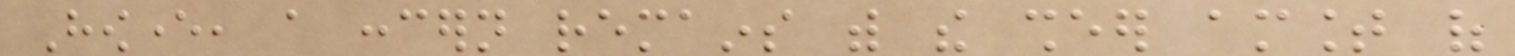However, a concern remains with the sheer amount of
